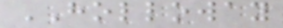HOLLOWAY
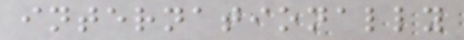internationally
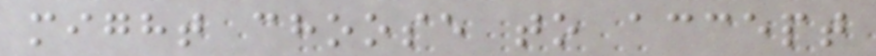might choose to accept
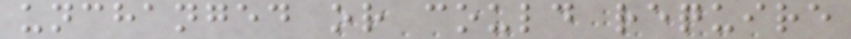unchanged or could require
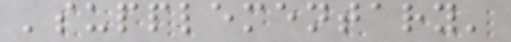'supplementary'
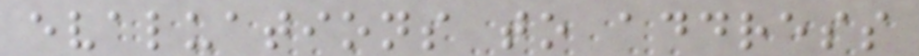evaluations to address
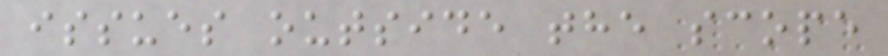issues outside the scope
